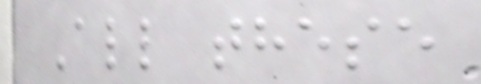All these
